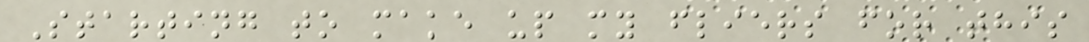Starting to make up my fliers for this
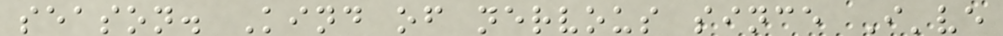season. Kind of nervous since I've
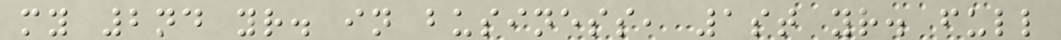my 2nd yr. in business, 1st yr. full
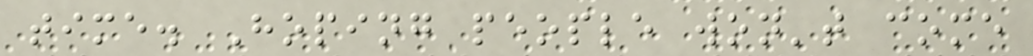time. Hoping people won't come
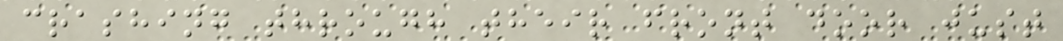crashing through their front door just
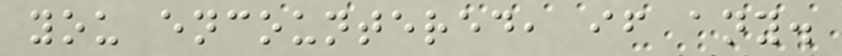you encountered, if any.
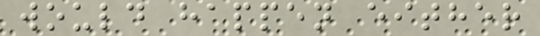would happen either
